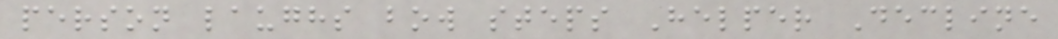person laughs bow steps Helper Decline
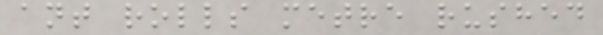ant rolls metre rushed
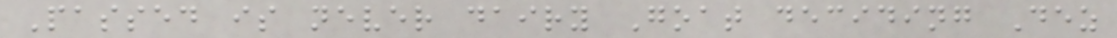Passed is never dairy Goat deciding Dez
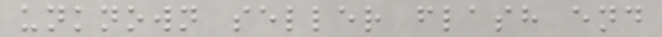unknown seller flash end
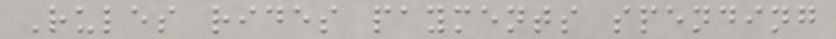Rules rides payments spending
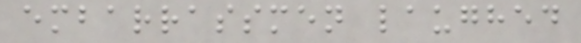embarrassmen laughed
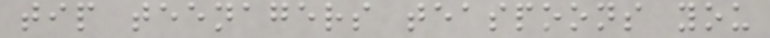tip teenagers teaspoons you
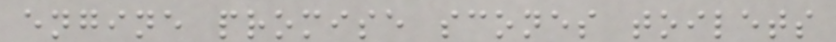engine promise scones toilets
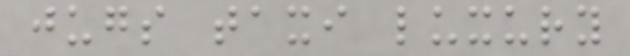jugs taxi luxury
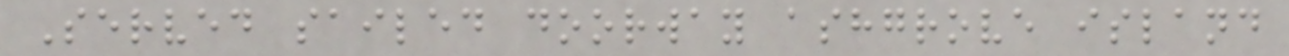Served sailed doorway ashgrove island
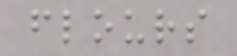flours
